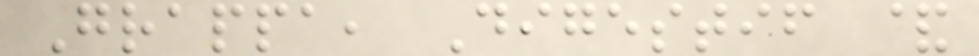Grappa, Digestif &
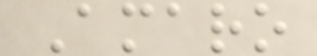Amaro
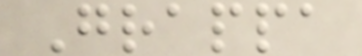Grappa
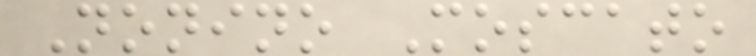Nonino Moscato
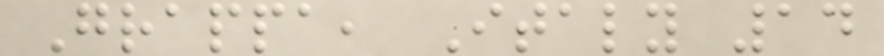Grappa, Italy 14
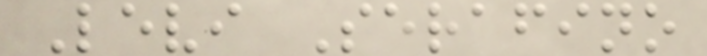Levi Serafino
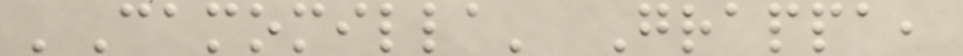'Camomilla' Grappa,
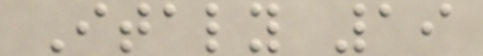Italy 19
